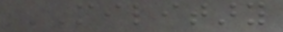MILITARY
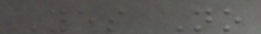Yes No
